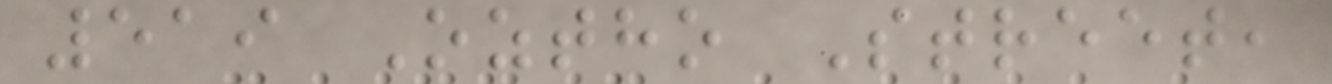519 Oztho Street,
